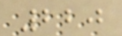220
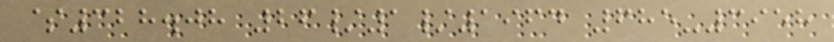$328.08 26/1/1964 685-3958
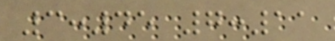3:45 7:11
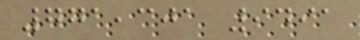771,301 9491
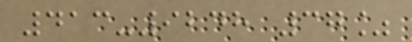413-9248 37%
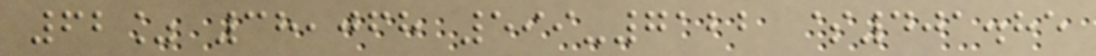62% 38,068 599-7122 $401.85
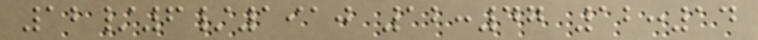12/6/1910 12:47 12:14
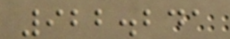922.241
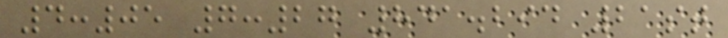4:05 7:27 841.294 21st
